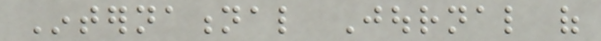International Journal of
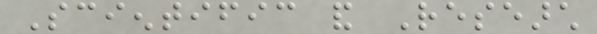Scientific and Research
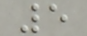5
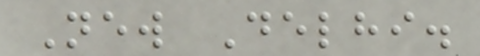New Delhi.
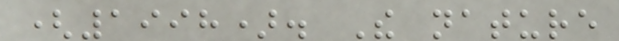(1998). The nature
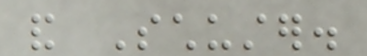and Schuster.
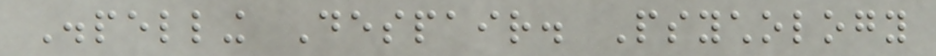Dispelling Despair. Psychology
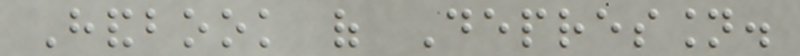Handbook of Depression.
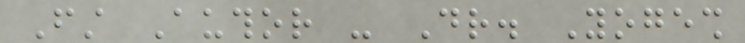First Author - Dr. Yogesh
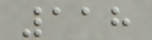118
